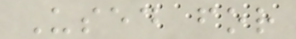Used for
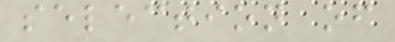selection of
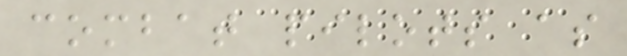combat pilots as
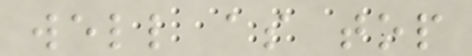well as top
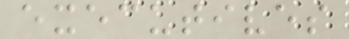executives
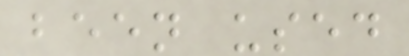been used
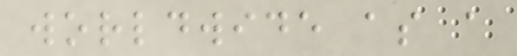worldwide as a
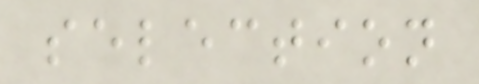selection
